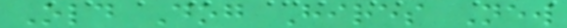Old Dog Hires New
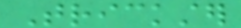Trickster
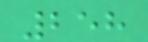258
